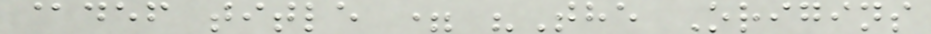@def title = "The Origins
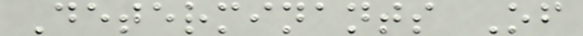Determinants Of
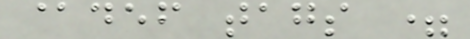@def tags =
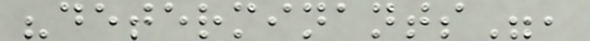"determinants",
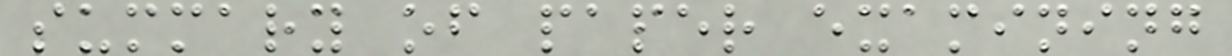summary of paper examining
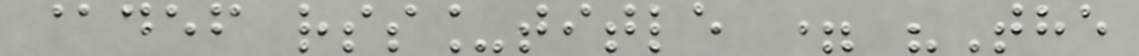@def rss_title = "The
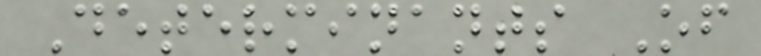Determinants Of
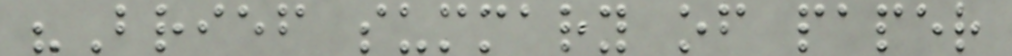"Brief summary of paper
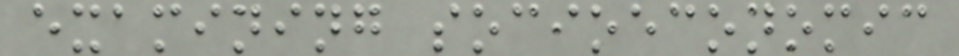examining socioeconomic
